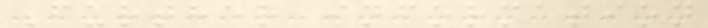Further information
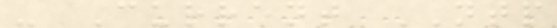- Current NTP
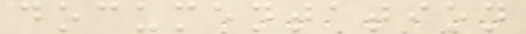documentation
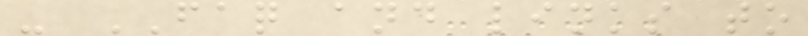- FAQ and links to
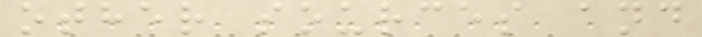other sources and
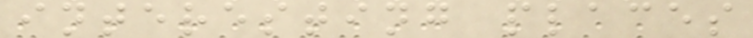interesting places
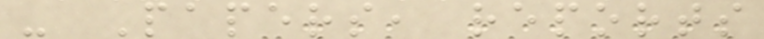- Papers, reports
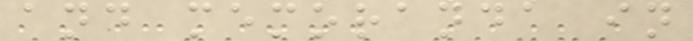and memoranda in
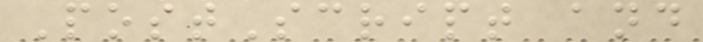PostScript and
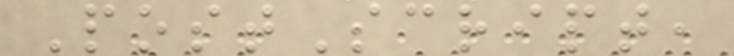PostScript,
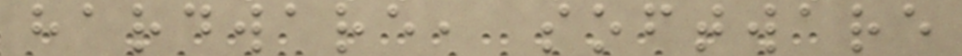hardware, software
